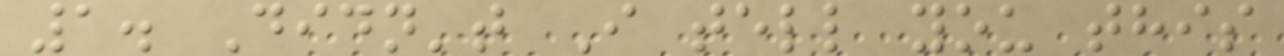1. Didn't I tell you this
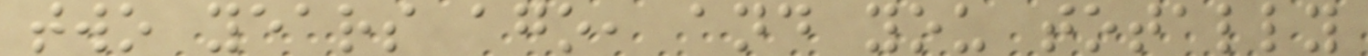two years ago, and you totally
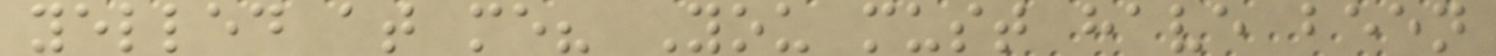yelled at me? You must have been
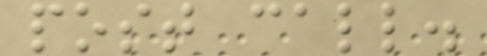post call.
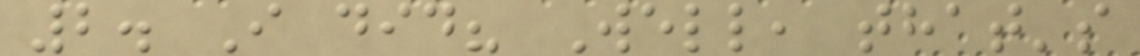2. I did? Well, that's
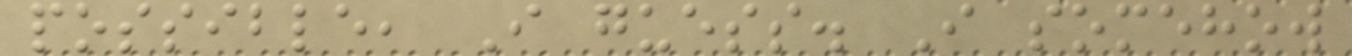possible, I guess. I somehow
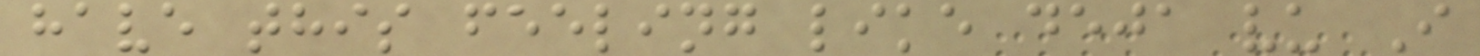have this feeling like deja vu I
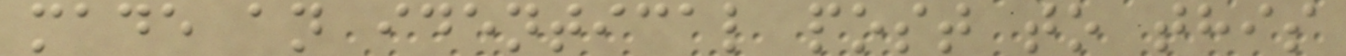made an identical post to this
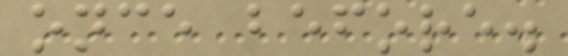once before.
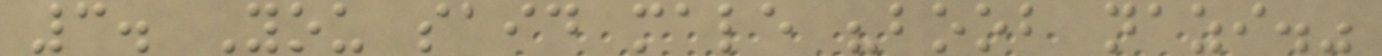3. You said male "boob nazi."
